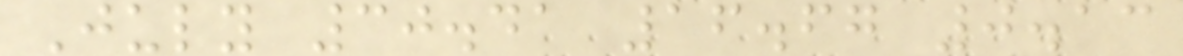July 30.41 16.67 0.13
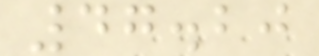47.20
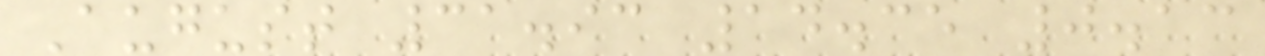August 31.93 14.35 0.13
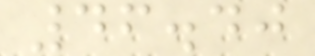46.40
